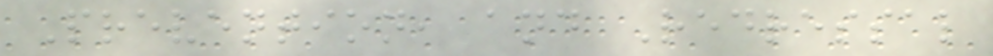Prevention, and Redressal
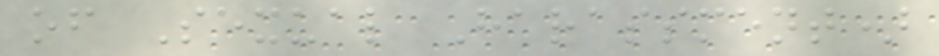of Sexual Harassment)
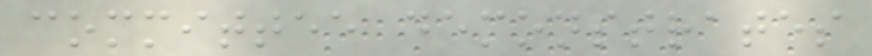committee demonstrates
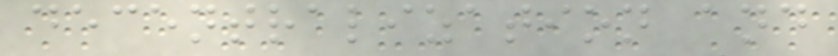decentralization and
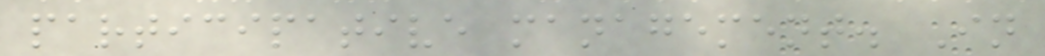participative management. In
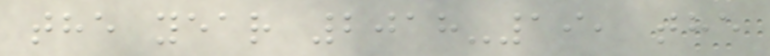the year 2018-19, the
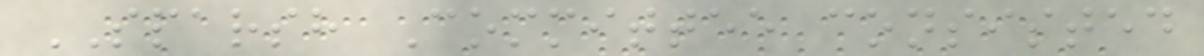SPARSH Committee consisted
